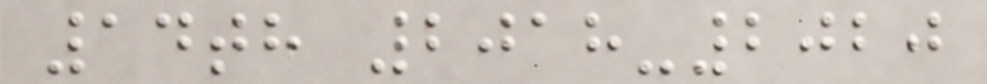14th 2018-2020
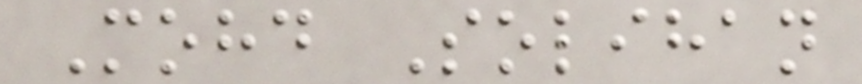Mohd Solihan
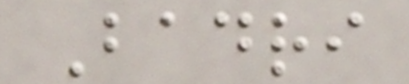Badri
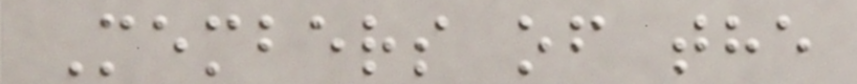Members of the
